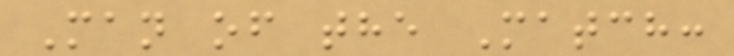Man of the Match:
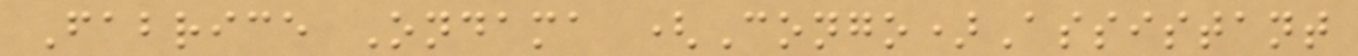Fabrice Ondama (Congo)Assistant
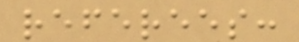referees:
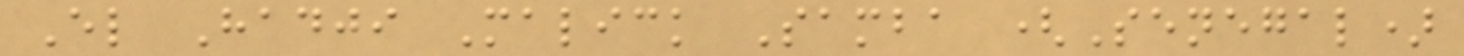El Hadji Malick Samba (Senegal)
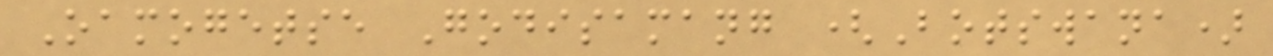Oamogetse Godisamang (Botswana)
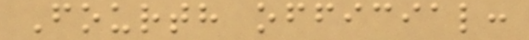Fourth official:
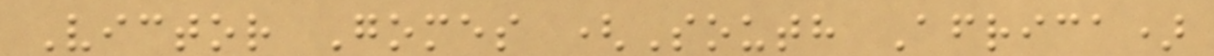Victor Gomes (South Africa)
